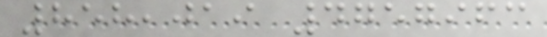858,019 4757963
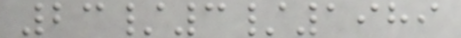23/3/1989
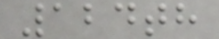124th
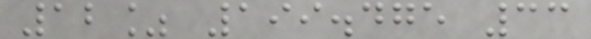12% 199.475 33
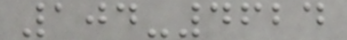104-4624
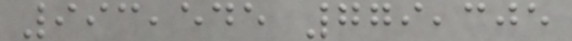993,545 779,305
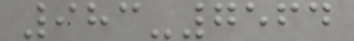983-7564
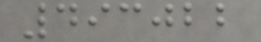493022
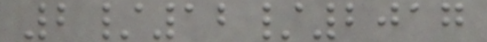2/12/2017
